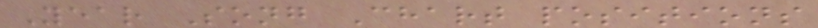Year Song Chart positions
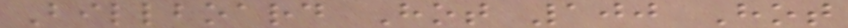Billboard Hot 100 Hot
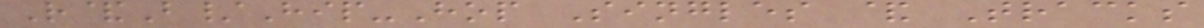R&B/Hip-Hop Singles & Tracks
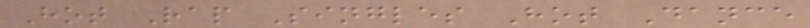Hot Rap Singles Hot Dance
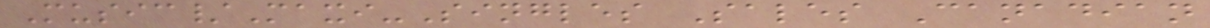Music/Maxi-Singles Sales Canadian
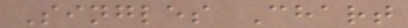Singles Chart
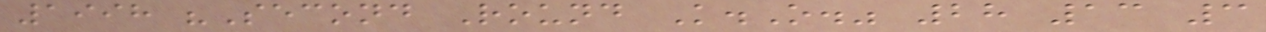1998 "Second Round K.O." 28 13 3
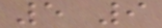5 9
